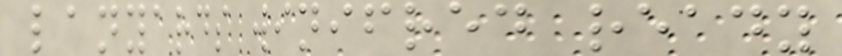lanyards winifred ready
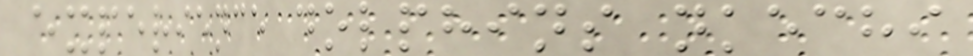experience dolphins nkechi
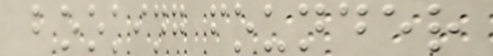booking founder
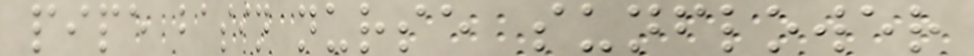pipe basin nurse sunflower
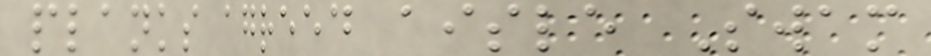planks agreed aisle Swam
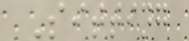Sitting
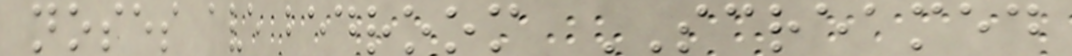noses ave bedroom SCREAMED
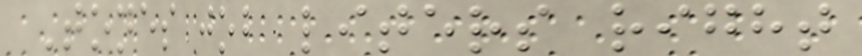Tones job liters right
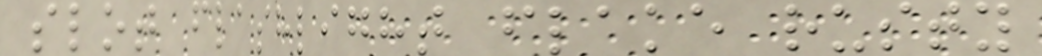slot flashlight flake rusty
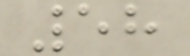58
